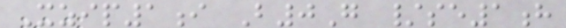Xzip1i B0G /se1h
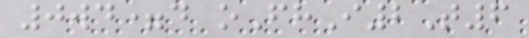0wd=d oFhI2T6
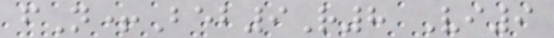fN+Beb9R8 Vi9
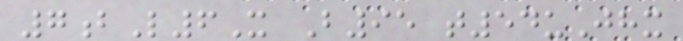7bL6X B95 t54uJhx
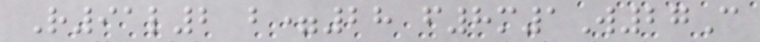R91l2 b=28 f8m1W27C
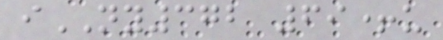iNY372 69+u
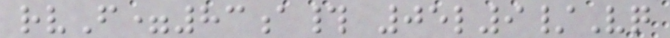rvF=83a# 05l9/Vq
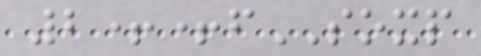2++fSOXP
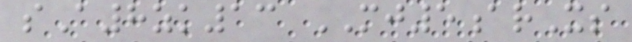sA8zk13 MJ5arXs
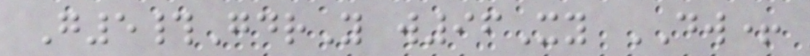G5#GdrY w96Xy DW+
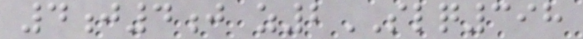4j4j z2SLQ398
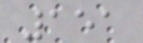151
